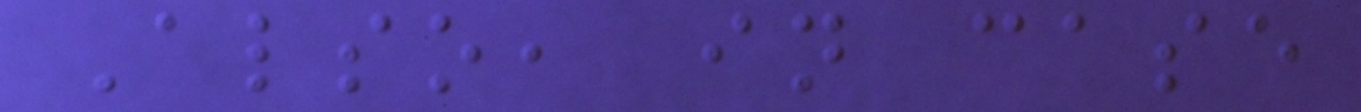Also, in case
